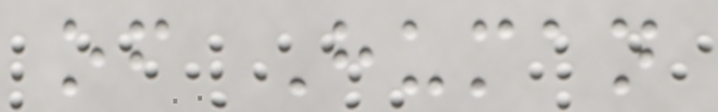of Human
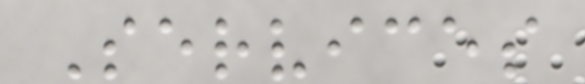Services
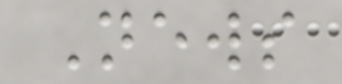News
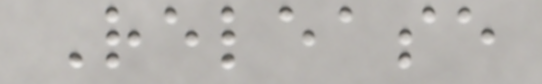Release
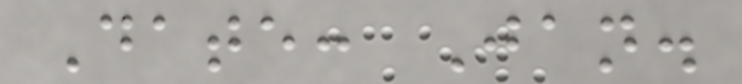Date: Jan.
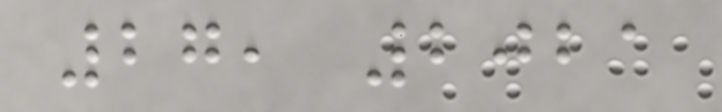27, 2021
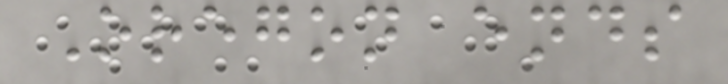Oregon ends
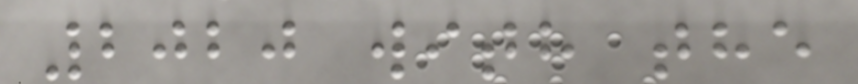2020 with the
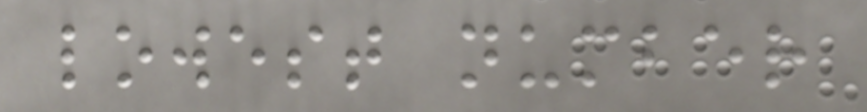lowest number
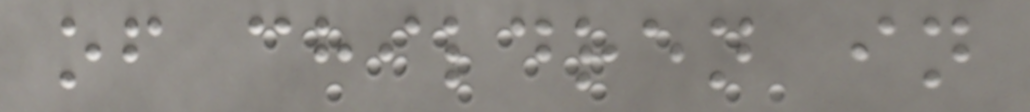of children in
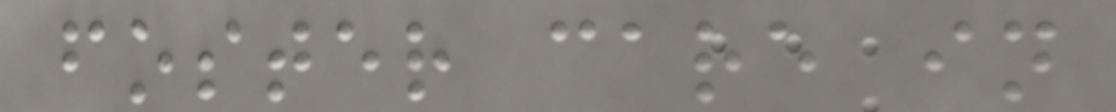foster care in
